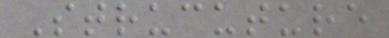Strucuture
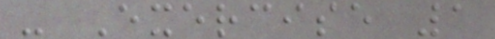- Exercise 1
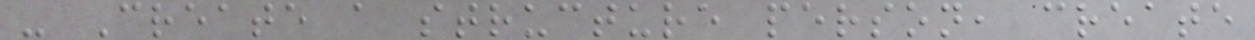- Create a structure person, create
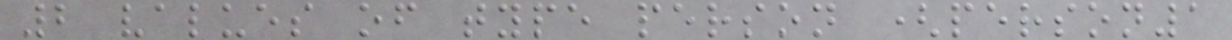2 values of type person (person1
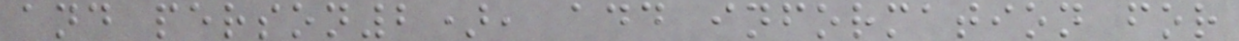and person2), add information for
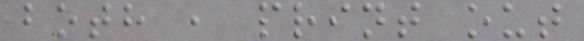both , print out
